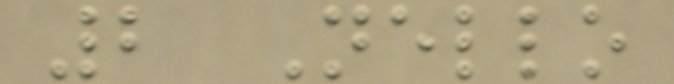2 Nello
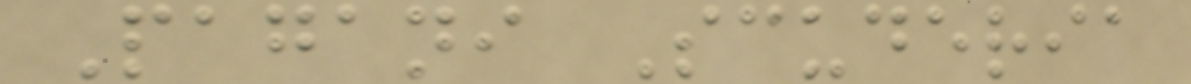Pagani Scuderia
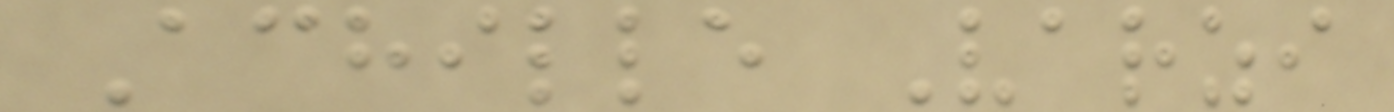Achille Varzi
